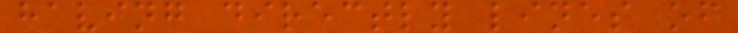having directly lines of
